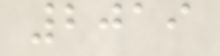2019
